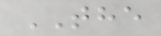THE
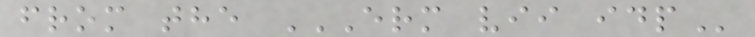from the ERM VII IDP
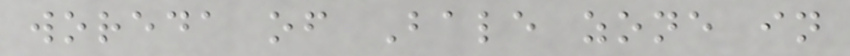woreda of Bale zone in
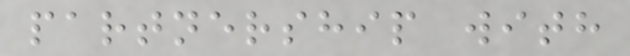partnership with
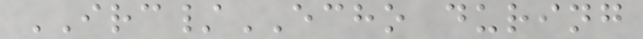IRC/ECHO during
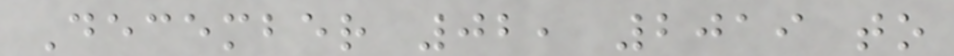December 02, 2019 to
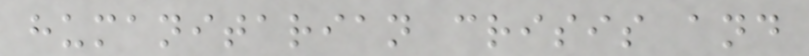humanitarian crisis and
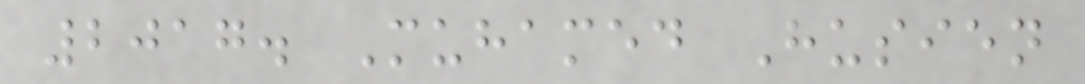2017. Muhamed Husien
